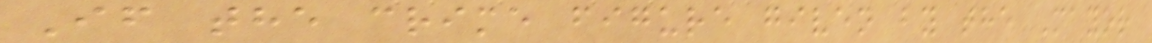If the crime figure given by the Mayor
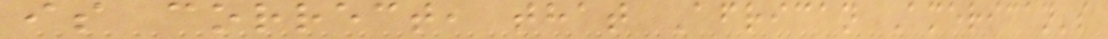is correct, that African American's
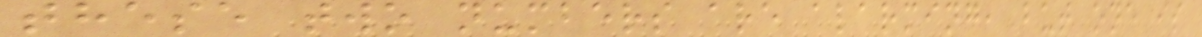these two numbers are alarming, but one is
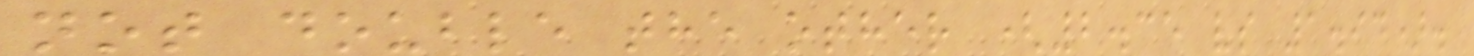not double the other (2.35 vs 1.94).
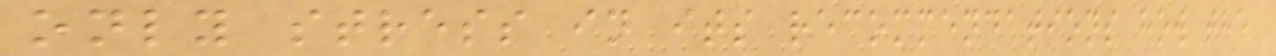only stress in its recommendations how the
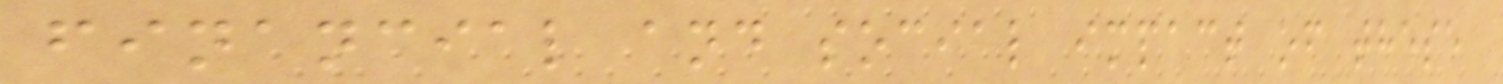financial and social impact of these
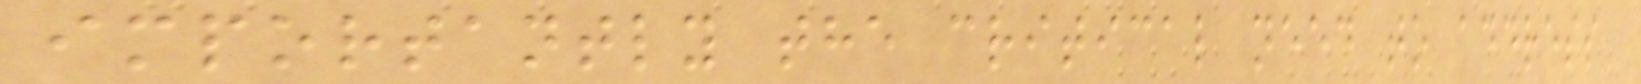importantly the critical need to address
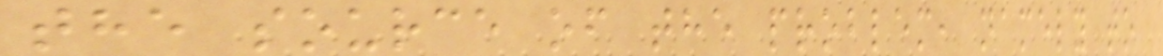the source of the problem, namely to
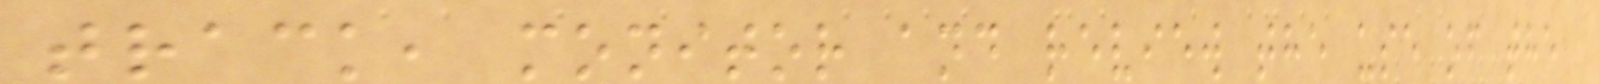track, monitor and review the use of the
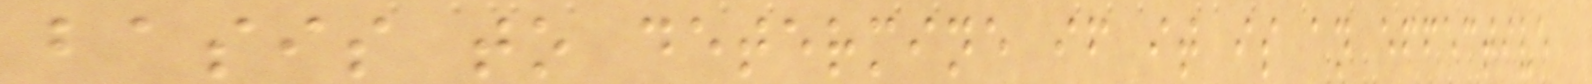basis to determine if it is an effective
